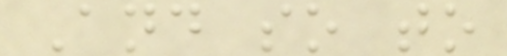And so to
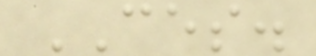CES.
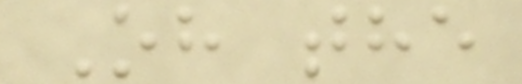Oh the
